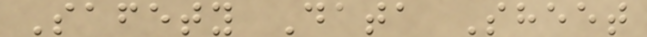Safety Data Sheet
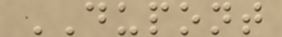DUPONT
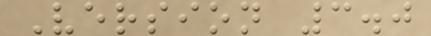Version 3.0
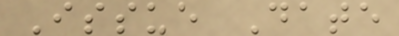Issue Date
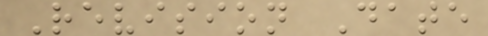Revision Date
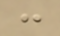:
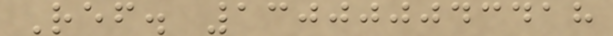Ref. 130000043418
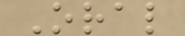Oral
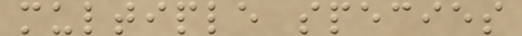multiple species
